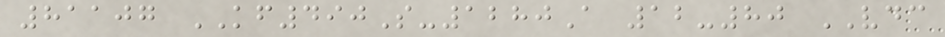81107 KF490S-1280A 12-80 VDC
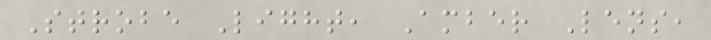Strobe Light, Amber Lens,
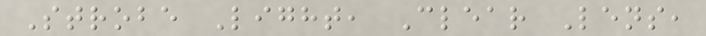Strobe Light, Clear Lens,
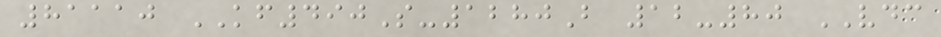81110 KF490S-1280B 12-80 VDC
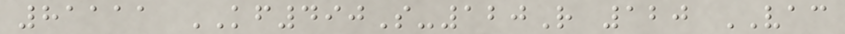81111 KF490S-120R 120 VAC
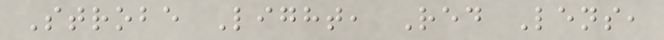Strobe Light, Red Lens,
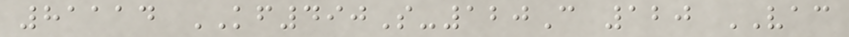81114 KF490S-120C 120 VAC
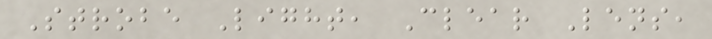Strobe Light, Clear Lens,
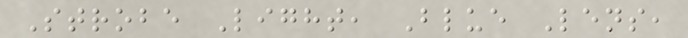Strobe Light, Blue Lens,
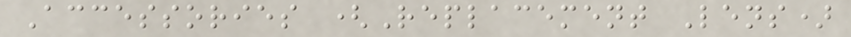Accessories (Replacement Lens)
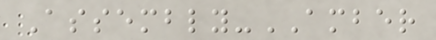Assembly-AMBER
